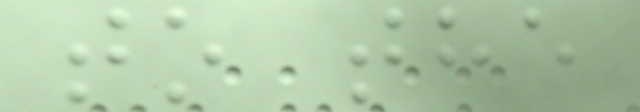to the
